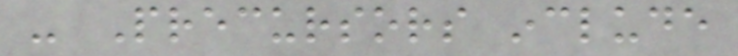- Precursors include
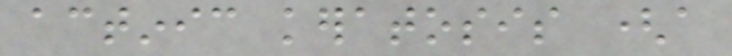actinic keratosis (a
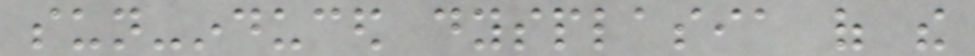sun-induced dysplasia of the
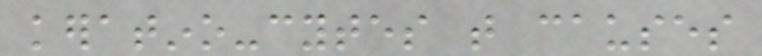keratino-cytes that causes
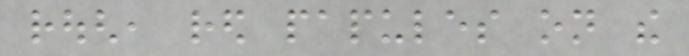rough, red papules on the
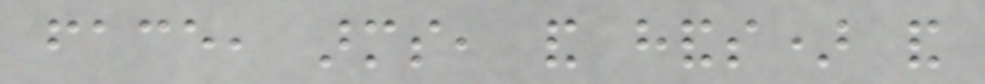face, arms, and hands) and
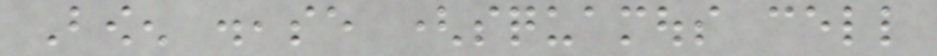Bowen disease (squamous cell
